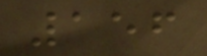156
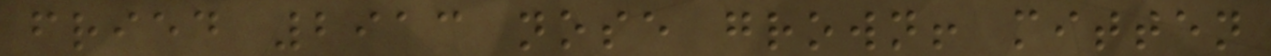fried 2913 nose grown! mitten
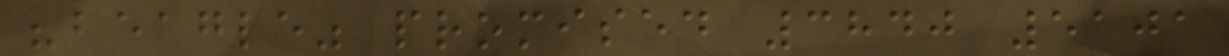"beagle" promised 3840 5101
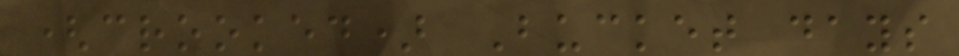(crooked) Bucket days
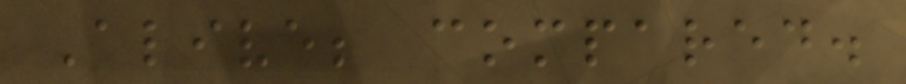Alive; compared.
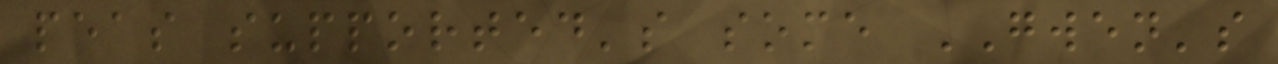peas supported's some GWEN's
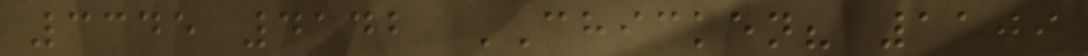3345 4142 CHICKEN? 1109
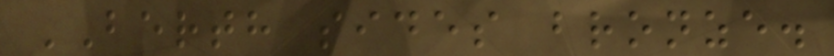BERTH sides bronze.
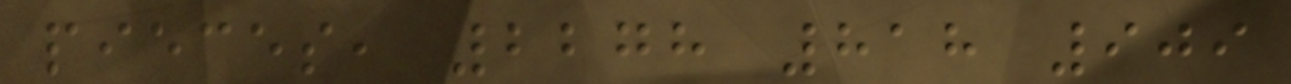pieces, 2278 818 909
